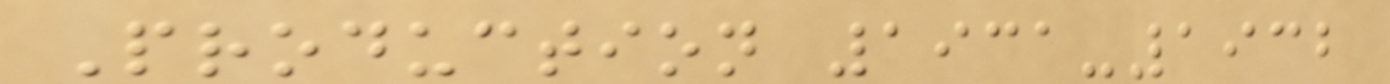Production 1931-1932
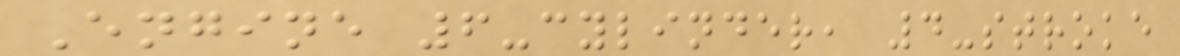Engine 6-cylinder, 4-stroke
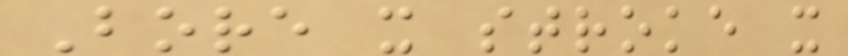Bore x stroke x
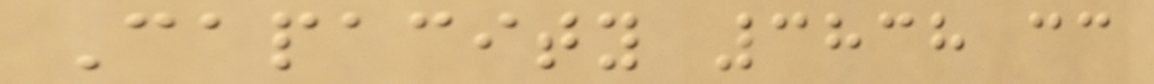Capacity 3838 cc
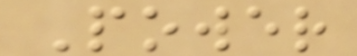Power
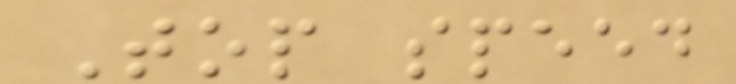Top speed
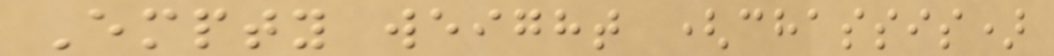Empty weight (chassis)
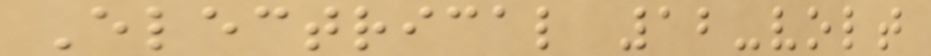Electrical 12-volt
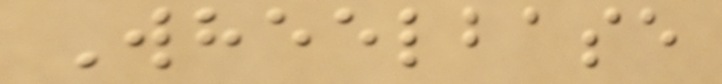Wheelbase
